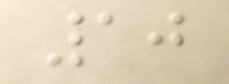10
